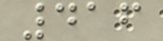416
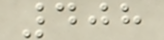408
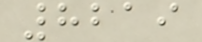8219
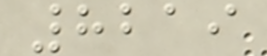8219
